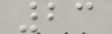23
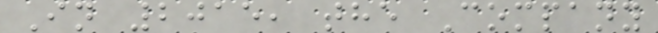In 2015, the Company
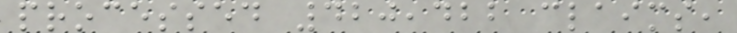processed 420,422 claims,
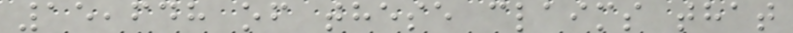15,648 of these claims that
